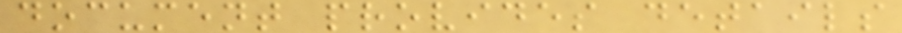document provides details
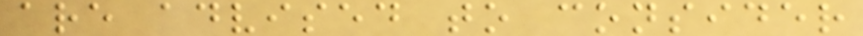are advised to consider
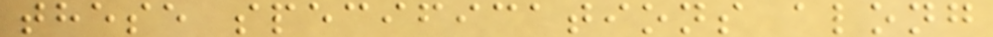these specifications along
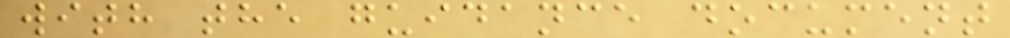with the guidance document
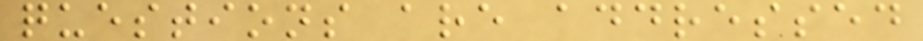questions are addressed
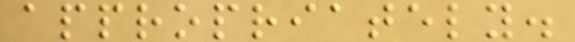appropriately.
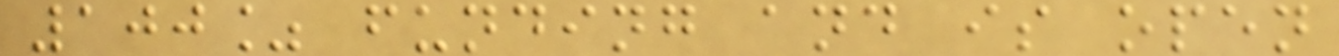100% funding and is open
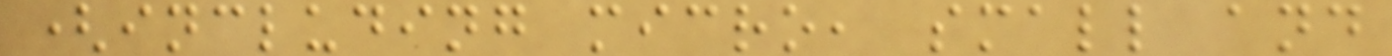(including micro, small and
